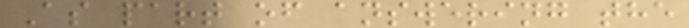As part of answering the
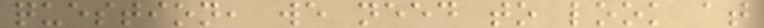question, we need to look at
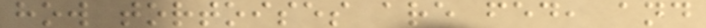how tortoises are fed, and
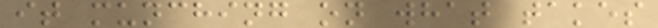it munching on what takes
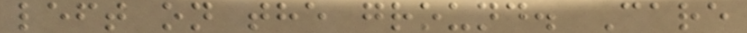left on the ground. Care
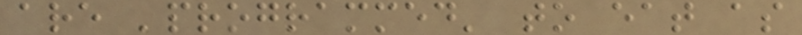are 'programmed' to eat as
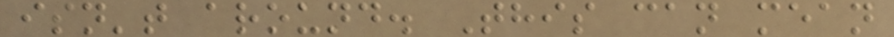isn't around. This can mean
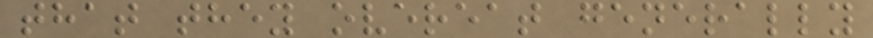that they overeat generally
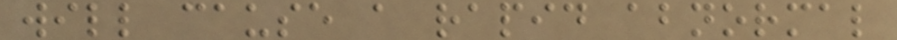will cause a rapid abnormal
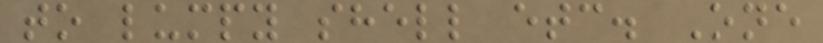to lumpy shell etc. One
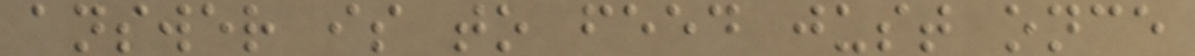answer is to feed just once
